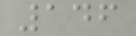146
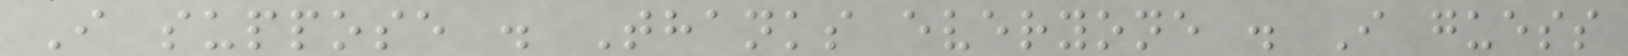I suppose . Thanks everyone . I guess
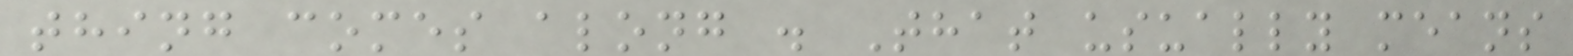thing comes along . That usually means
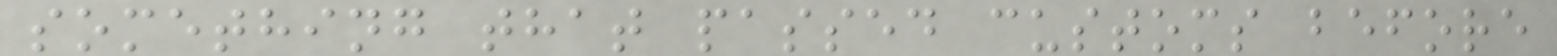something that passed customs before
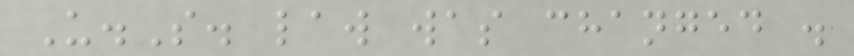U.S. law was changed .
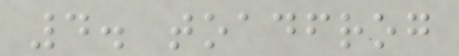4. toadfrog
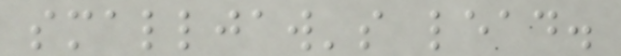smalljaw's lead.
